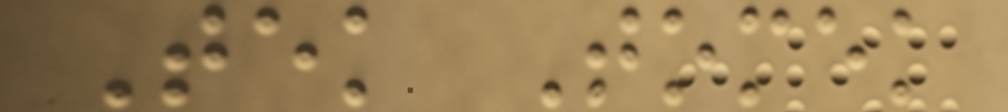Tek Tomek
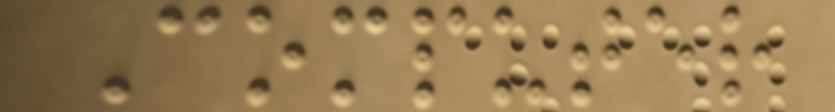Computer
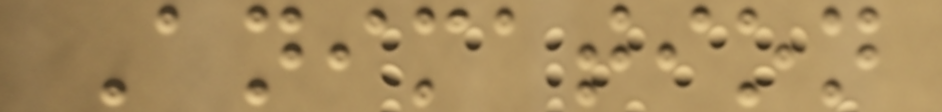Animation
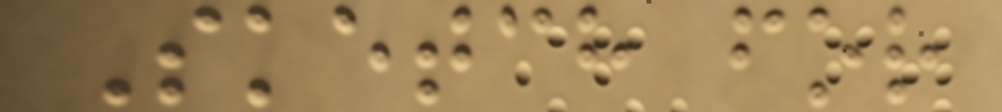Sketch for
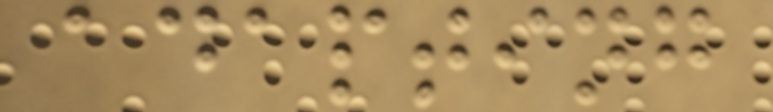adapting
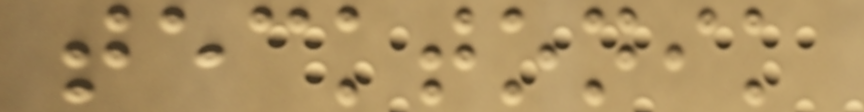tecktonik
